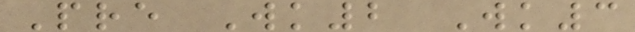Pre Wk2 Wk3
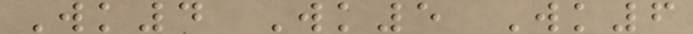Wk4 Wk5 Wk6
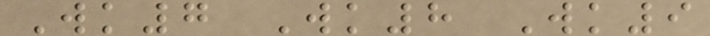Wk7 Wk8 Wk9
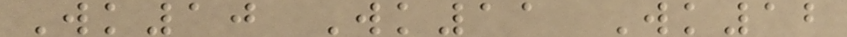Wk10 Wk11 Wk12
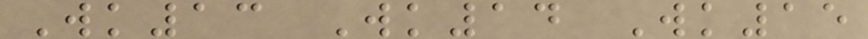Wk13 Wk14 Wk15
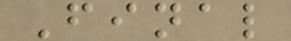Final
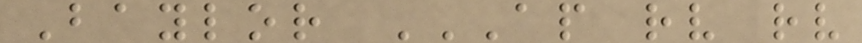Baylor AP RV RV
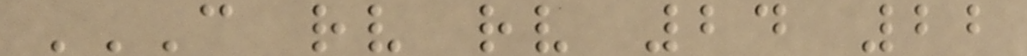C RV RV 24 22
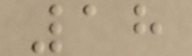18
